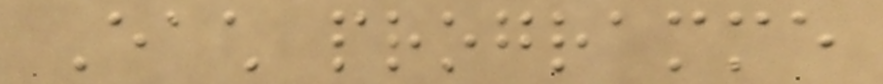Each programme
